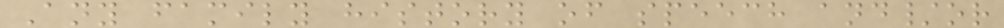Any family history of speech and/or
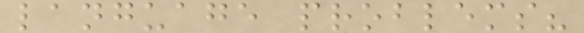language problems?
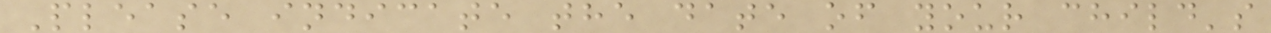Please indicate the date of your child's
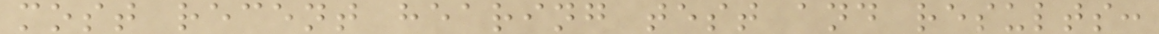most recent hearing test and results:
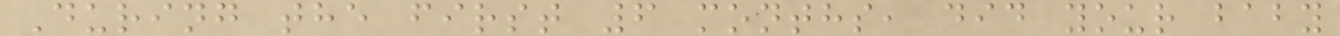During the first 6 months, did your baby
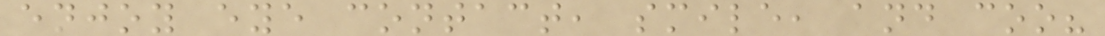enjoy eye contact, smile, and coo?
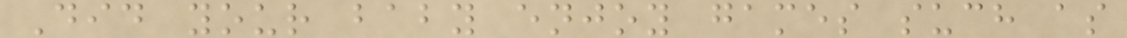Did your baby enjoy games such as
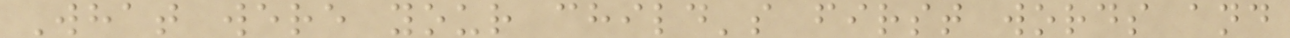What were your child's first words and
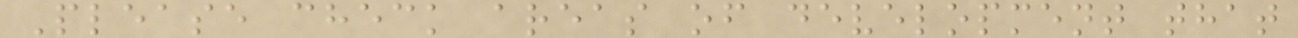Please check areas of development that
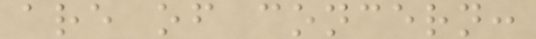are of concern:
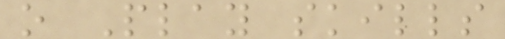o Play skills
